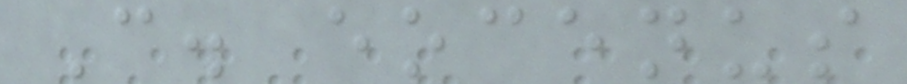C. eocenus
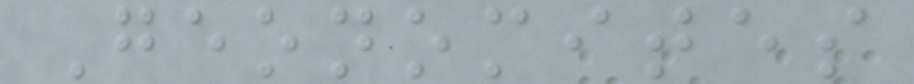Geonomites
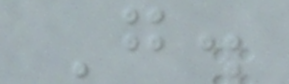G.
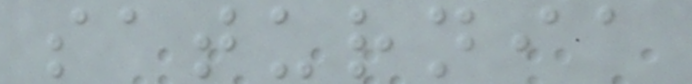saturnia
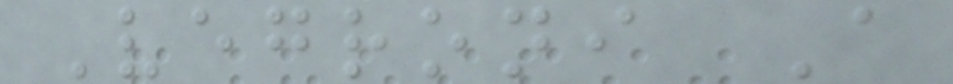Vegroni A
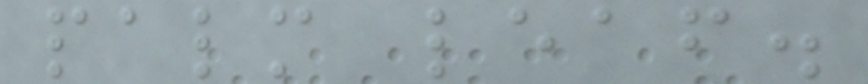palm leaf.
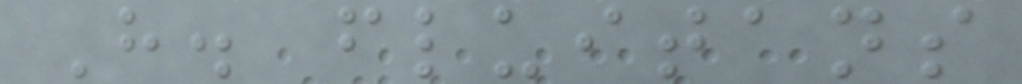H. fluitans
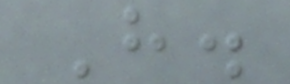H.
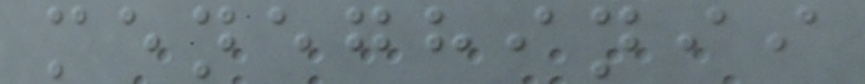meneghinii
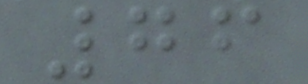76
